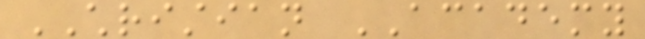CHRISTIAN ACADEMY
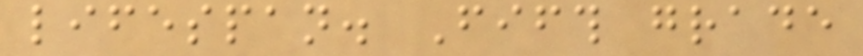lifespan. Fifth grade
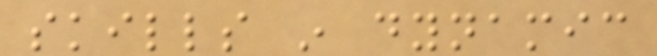skills in dynamic
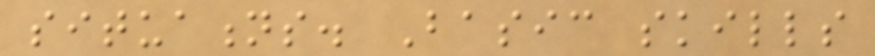situations. Basic skills
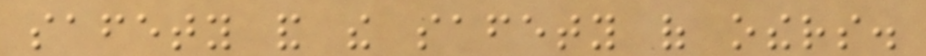safety and the safety of others.
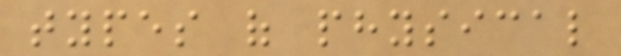types of physical
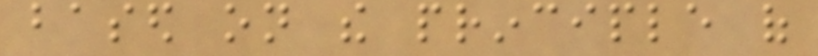based on the principle of
